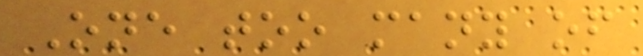One too many of
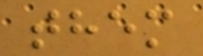them
